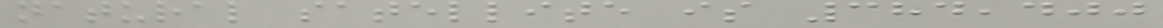natural satellite is 384,400
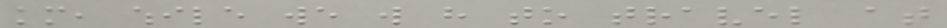km, while we will have to travel at
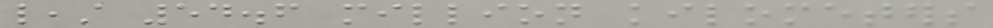least 54.6 million kilometers
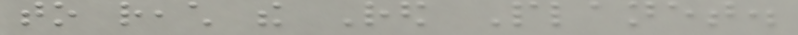to reach the Red Planet.
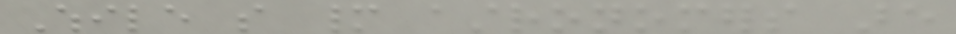While so many astronomers are
